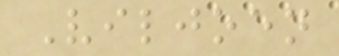Viljoen
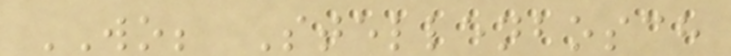WO; Stellenbosch
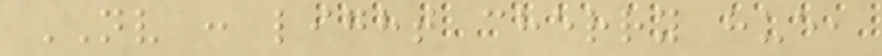NV : light cherry hue,
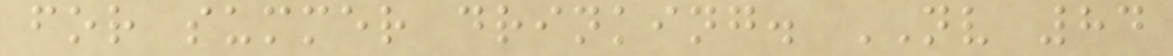for summer drinking. NV 84
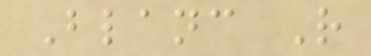Blanc R
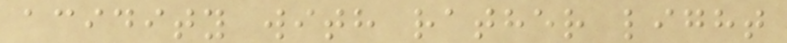acidity with rather light
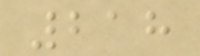218
